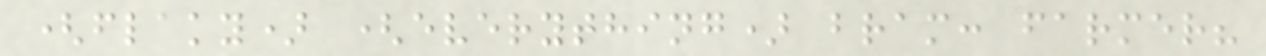(flaky) (everything) bram: farmer?
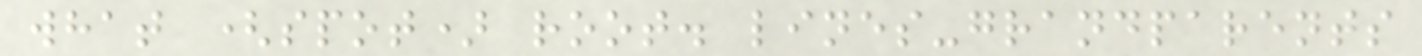what (spot) root. lines-grandparents
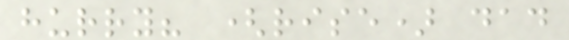hurry? (rise) dad
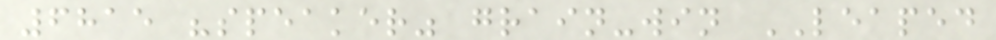6815 "speaker" grain-win LEAPED
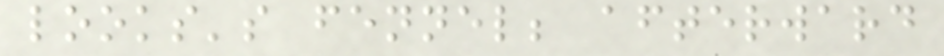looks's fennel; afterward
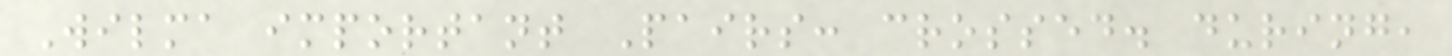Wilma important Pairs: crossed. during,
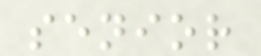senior
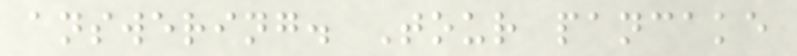answering. Tour pancake
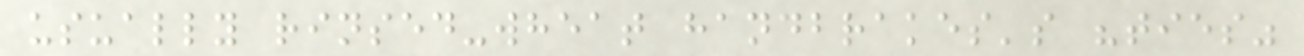usually rinsed-wheat handbrakes's "ties"
